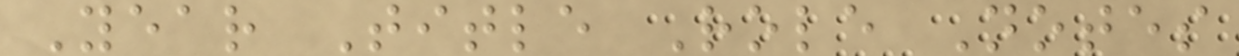Year Title Role Notes
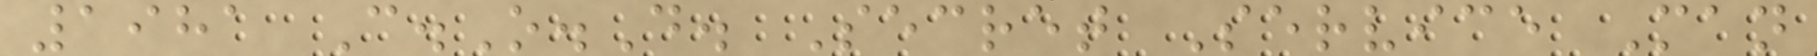1981 C.O.D. Secret Service Man
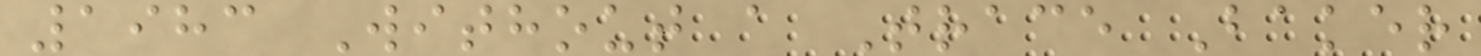1983 Without a Trace Baker
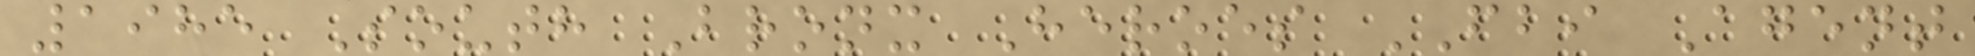1985 South Bronx Heroes FBI Agent
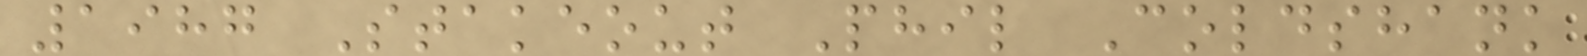1987 Stakeout Phil Coldshank
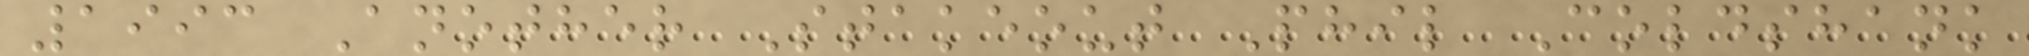1993 Another Stakeout Phil Coldshank
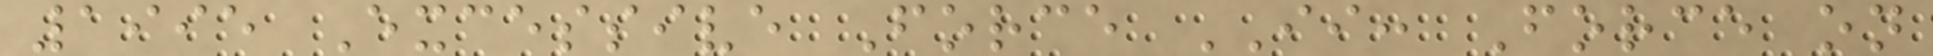1995 Excessive Force II: Force on
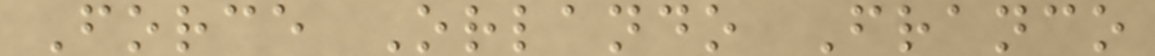Force Orlando Franco
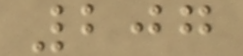207
